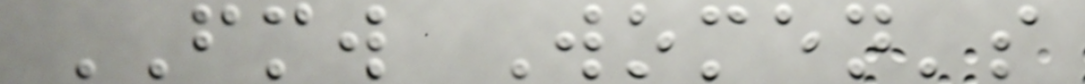FMW Women's
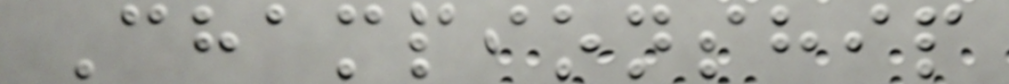Championship
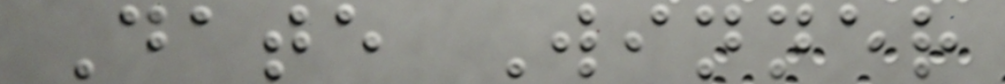Date Winner
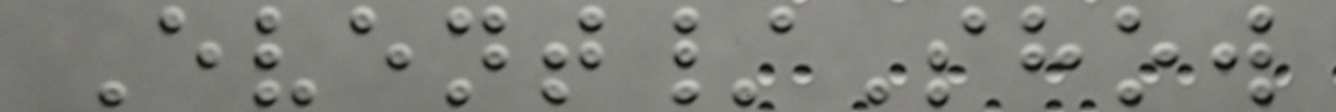Event/Show
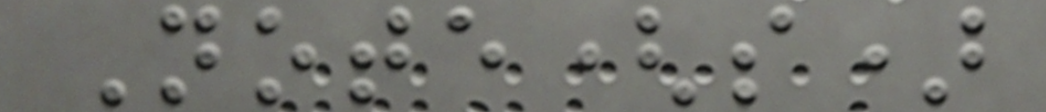Note(s)
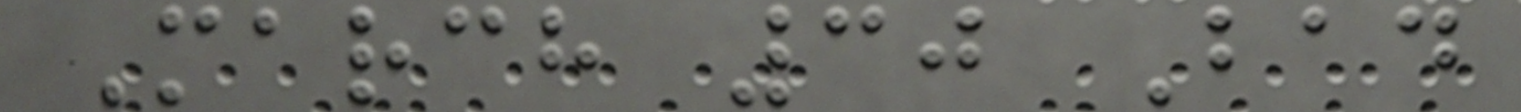March 30 Bad
